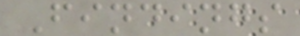Findings
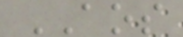AOS
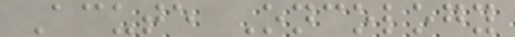Acute Oncology
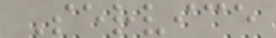Service
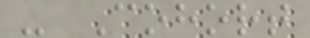- Cohort
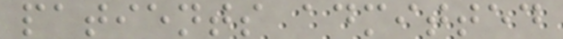patients admitted
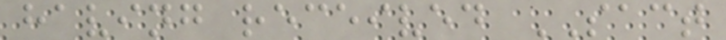having received SACT
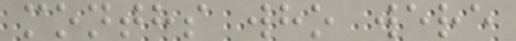months who were
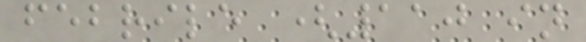febrile (110 in
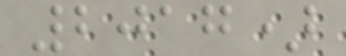2017)
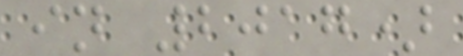in 2017)
